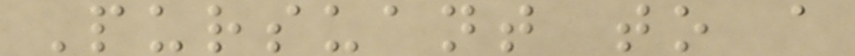Pursuant to a
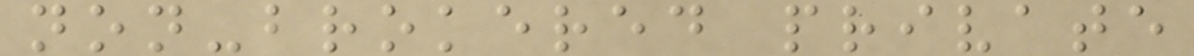non-brokered private
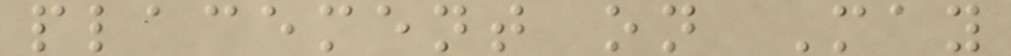placement on May
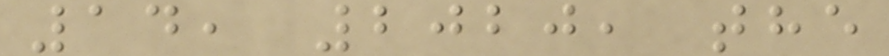14, 2020, the
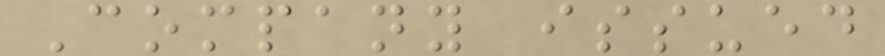Company issued
